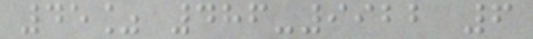45% 486-9922 6
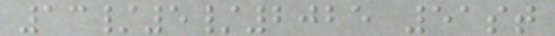13/5/2025 51st
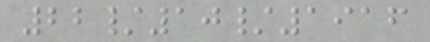22/10/1916
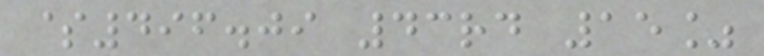$496.09 43rd 15%
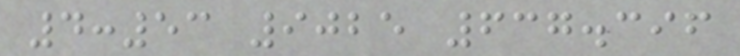4:53 9025 637.396
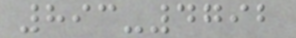893-4792
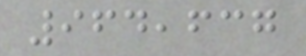964,637
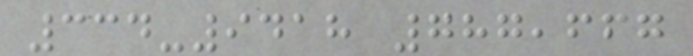334-9418 787,667
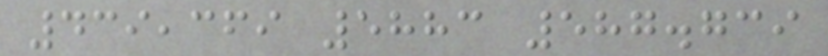439,369 5883 587.739
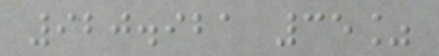920.921 35%
